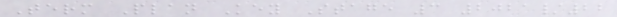Term Plan Key Stage 3 2021/22
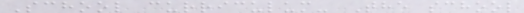School curriculum- The school
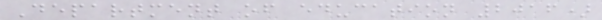Department of education 2016)
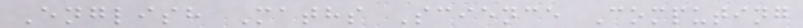English Maths Science Computing
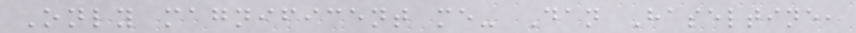Only magnificent me- Dan Haseltine,
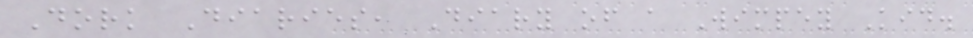Dork Diaries, Diary of a Wimpey Kid.
